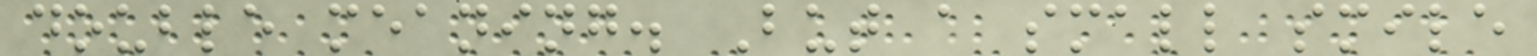double meaning. But a small smile
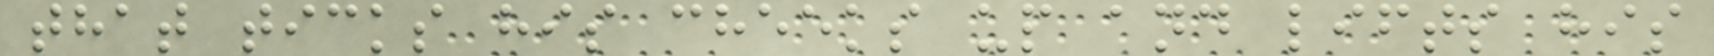that ticks his cheeks up and lifts his
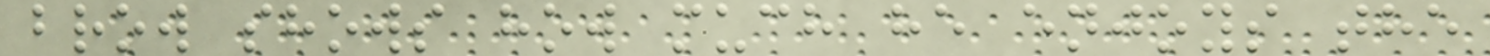brow shows how much he enjoys the
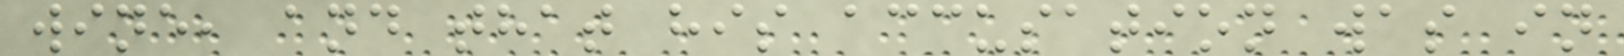wine, and that his accusation was in
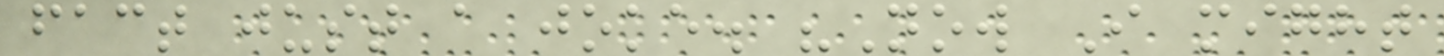fact just a joke. "Now I might
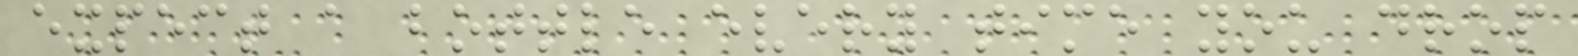expect a bottle every time you drop
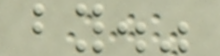by."
